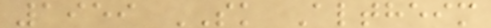1959 SK Altheim
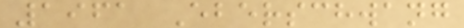1961 Eberschwang
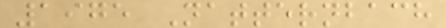1975 Natternbach
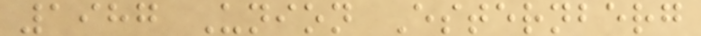1987 Union Esternberg
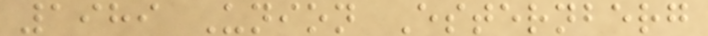1989 Union Esternberg
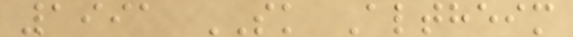1991 SK Altheim
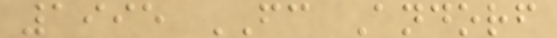1995 FC Andorf
